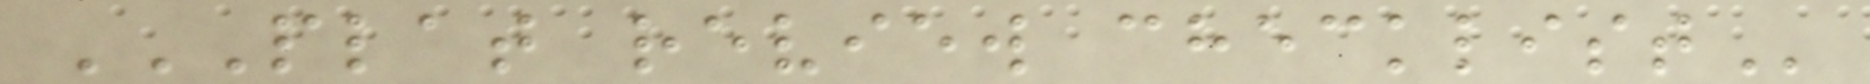PLAT REVIEW CHECKLIST
